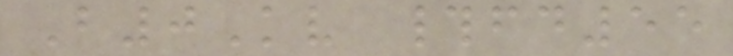B0Kv #fd55
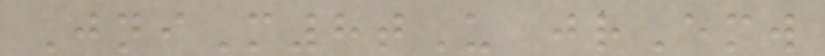JniM8tU jrEmw
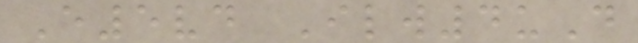E5vd Ilw4uD
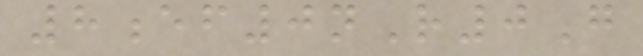8ef0nR0G
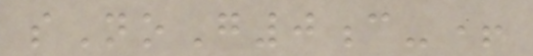sNoG0c-+
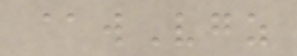@wVgz
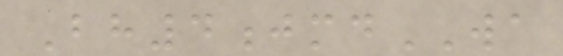Bh4jmdWA
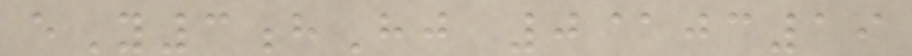eY3hHj 0@jc19
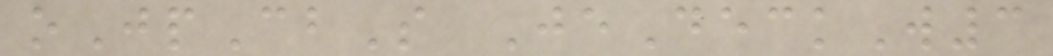oJpCbS JeDeckW3
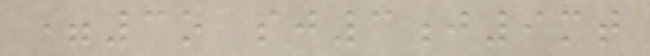=3o sj3j9mt
